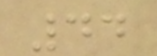44
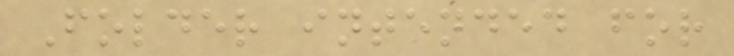Folder intended for
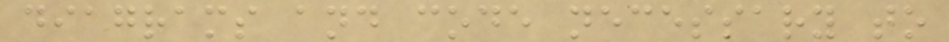diagrams and code necessary to
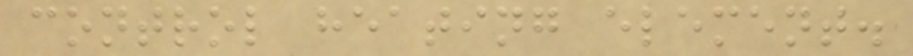control heating element.
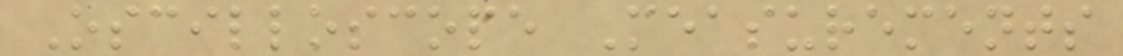Oscilloscope Measurements
